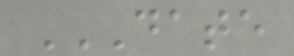DATE
